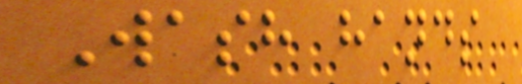Wash hands
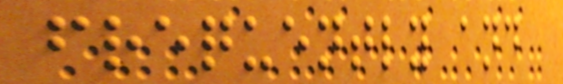frequently and
